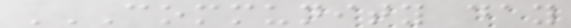COMMUNITY DAY
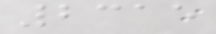2315
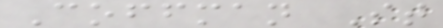Coffman St
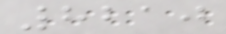8210
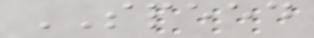SPEED
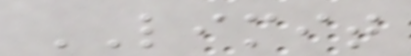LIMIT
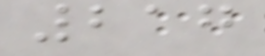217
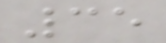35
